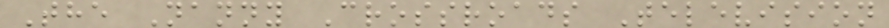The Nanny Crossroads Television
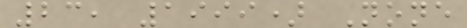23, 1999) None
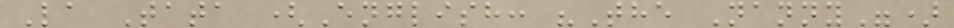La Tata (English: "The Nanny")
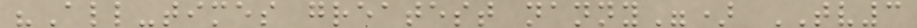"All-times greatest nanny") TV3
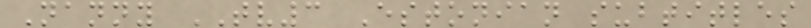Nanny TV3 Estonian subtitles
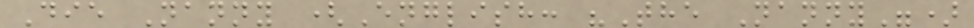Die Nanny (English: "The Nanny")
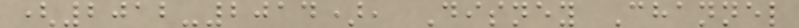(2012-2014), Disney Channel
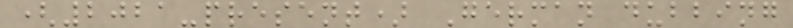(2021-present) German dubbing
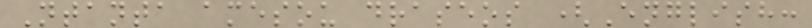Ntanta amesou draseos (English:
